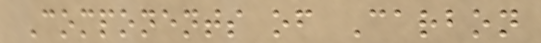Components of Carbon
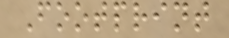Footprint
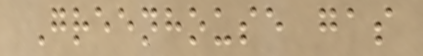Greenhouse gas
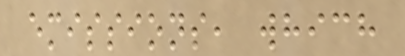emissions, which
